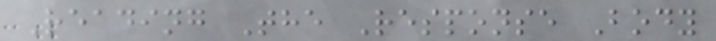Reading The Response Body
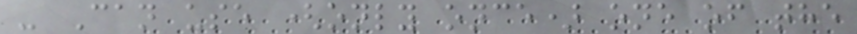- Can use (only once) one of the
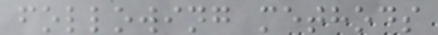following methods
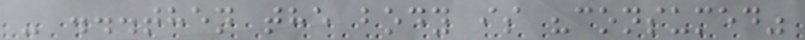- ...then the body is "consumed"
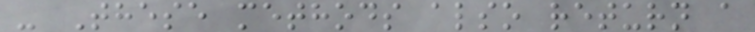- These methods also return a
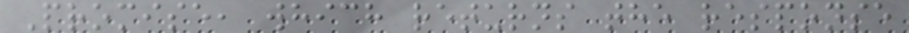Promise, which returns the response
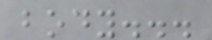body...
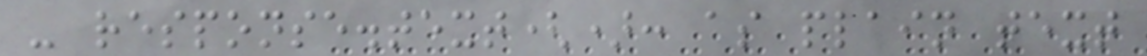- response.text(): as plain text
